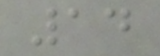14
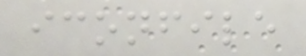iconfile
